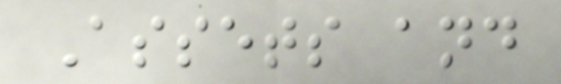Assets and
